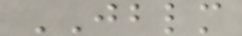JBLM
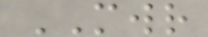MWR
